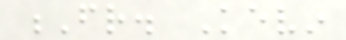Fr. Kevin
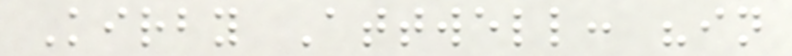Kirby Attwell: "in
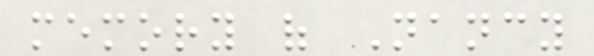memory of Nancy
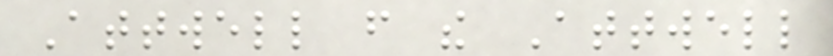Attwell from the Attwell
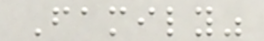Family"
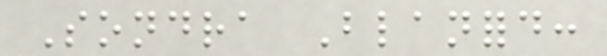Sondra Blanford:
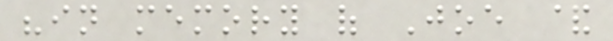"in memory of Joe &
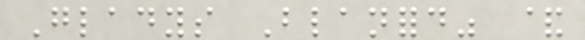Gladys Blanford" &
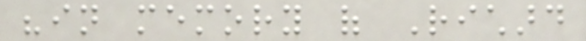"in memory of Richard
